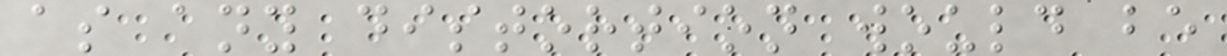as any distortion would be
